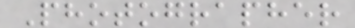Photographer
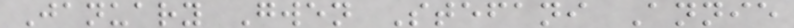January Gwen Stefani Annie
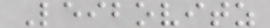Leibovitz
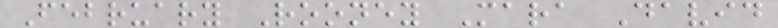February Rooney Mara David
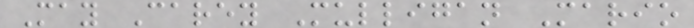May Carey Mulligan Mario
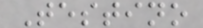Testino
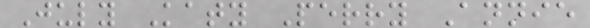July Katy Perry Annie
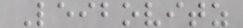Leibovitz
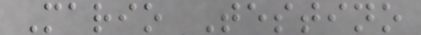Mario Testino
